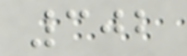302
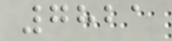7821
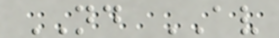ND AV
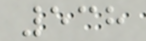538
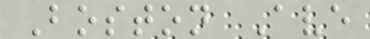Boston Ave
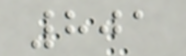801
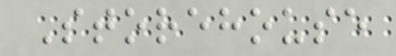Storehouse
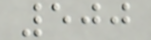500
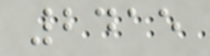2415
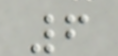6
